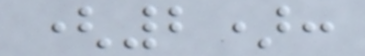(2):
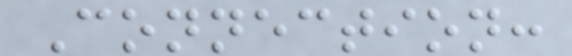Connection:
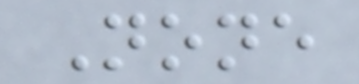None
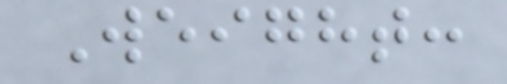Weight:
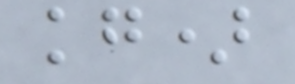kg)
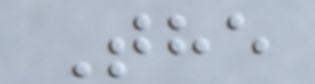The
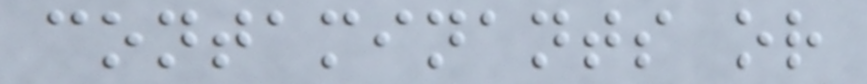contaminants or
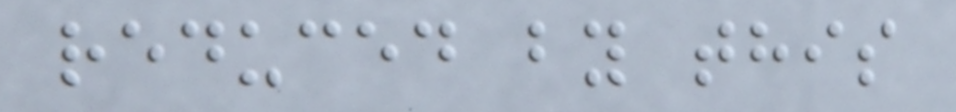reduced by this
